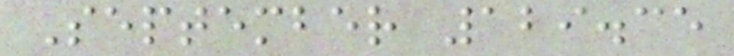September 129.35
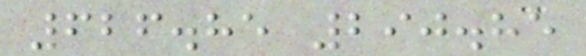626.85 290.85
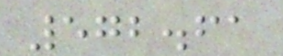572.61
